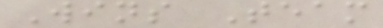Wins Team
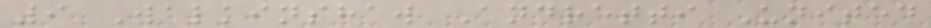9 Walkinshaw Andretti United
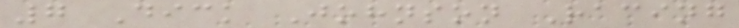7 Dick Johnson Racing
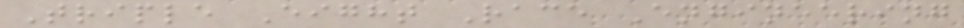Triple Eight Race Engineering
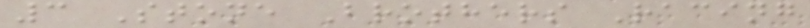3 Stone Brothers Racing
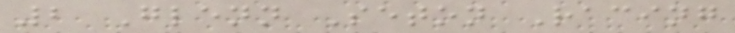2 Glenn Seton Racing
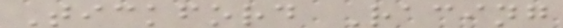Tickford Racing
